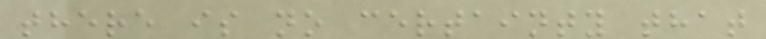there is no certainty that
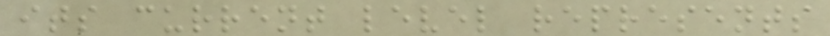its current level represents
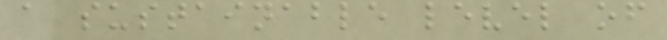a sustainable level of
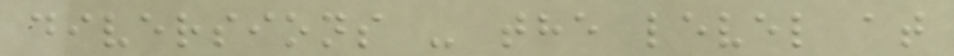diversions - the level at
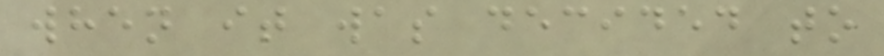when it was decided to
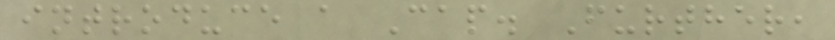introduce a Cap. Further,
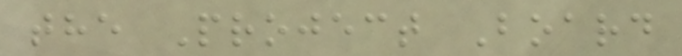the Project Board
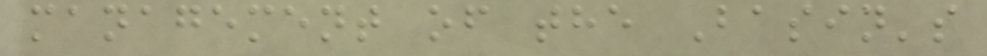management of the Basin's
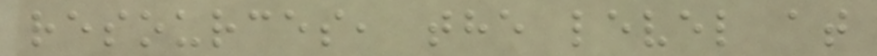resources, the level at
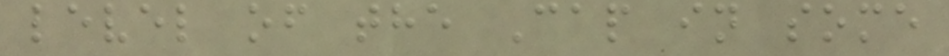level of the Cap in some
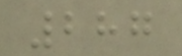287
